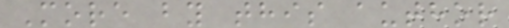More by this author
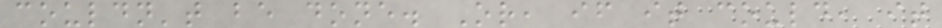couldn't be done. Or, if it could, it
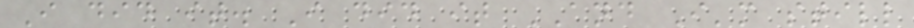I did it. I did it AND I'm still
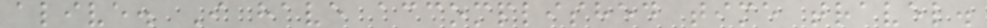alive. I have accomplished time travel.
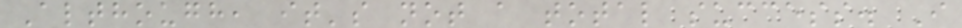Although, it's not a total success. I
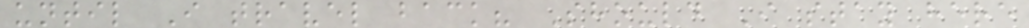until I travel back? Should I stay here
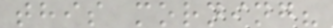this morning?
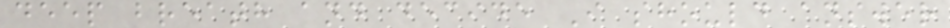deep breath and decide I should answer
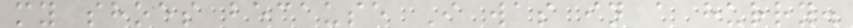my shoes because I was in a hurry.
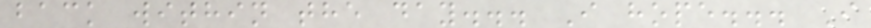back within the day... I hope... I
